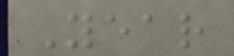Year
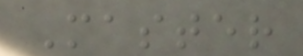Master
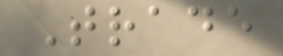Trade
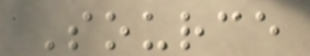Source
